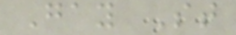Gay St
